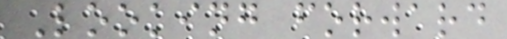Looking forward
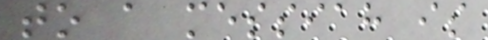to a messiah is
